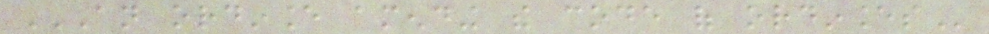AN ORDINANCE AMENDING THE CODE OF ORDINANCES
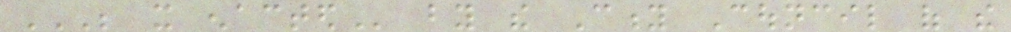BE IT ENACTED by the City Council of the
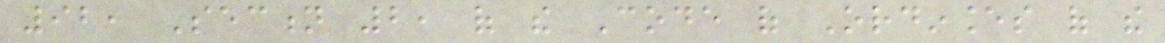92, Section 2, of the Code of Ordinances of the
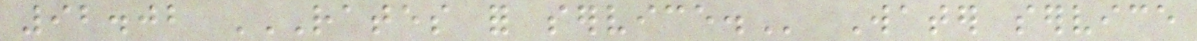92.02 RATES FOR SERVICE. Water service
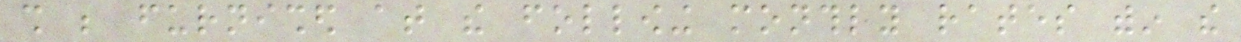shall be furnished at the following monthly rates within the
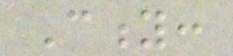City:
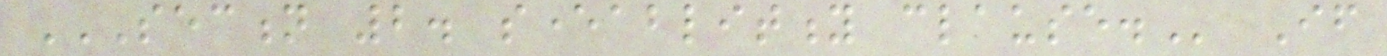SECTION 2. SEVERABLITITY CLAUSE. If
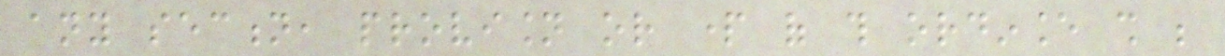any section, provision or part of this ordinance shall be
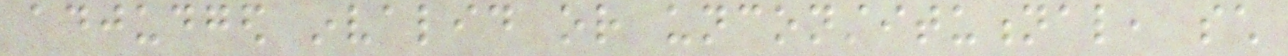adjudged invalid or unconstitutional, such
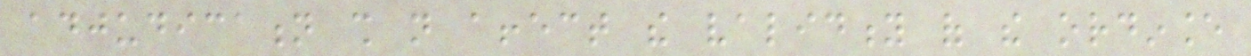adjudication shall not affect the validity of the ordinance
